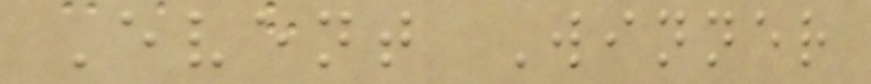Event Winner
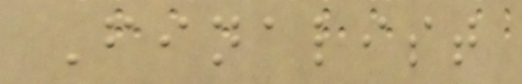Finalist
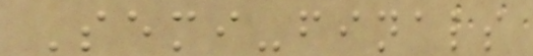Semi-finals
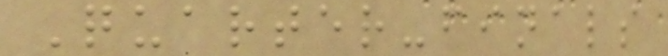Quarter-finals
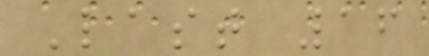Last 16
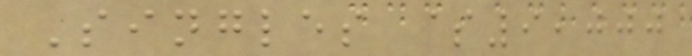Singles $9,000
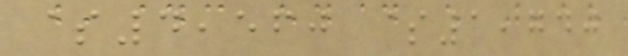$4,560 $1,740
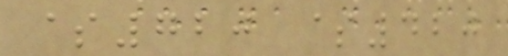$720 $420
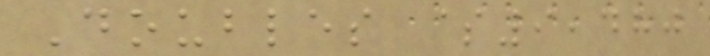Doubles $9,480
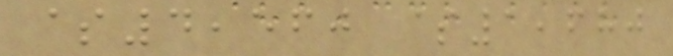$4,560 $1,680
